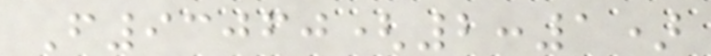F93060(2:1)
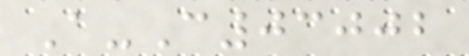A-C03002
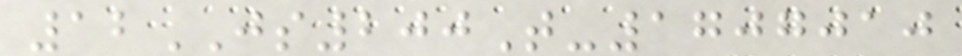12JS200T-1707010
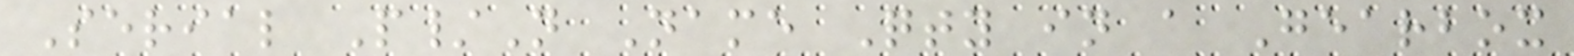Serial P/N Name Qty in a Gearbox
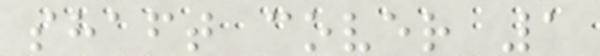shaft cover 1
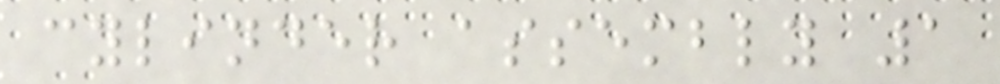cylinder assembly 1
